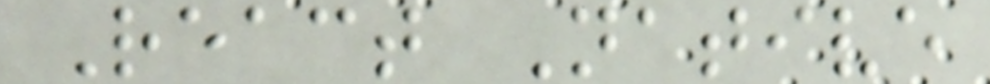React Native
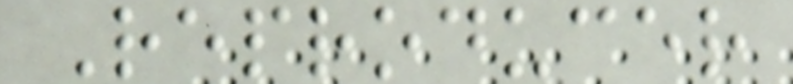Reproducer
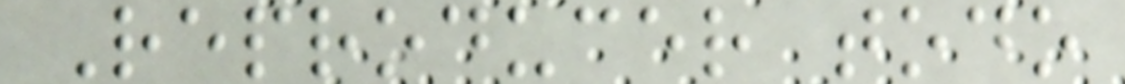Reproducer todo
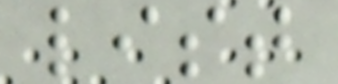list
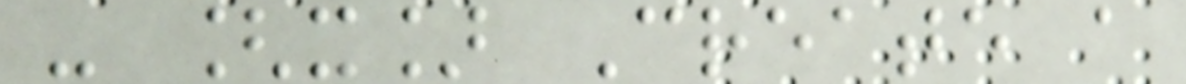- [x] Create a
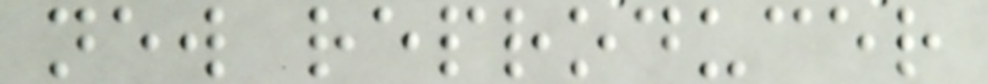new reproducer
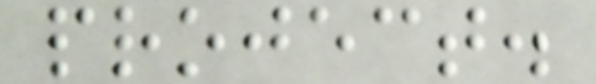project.
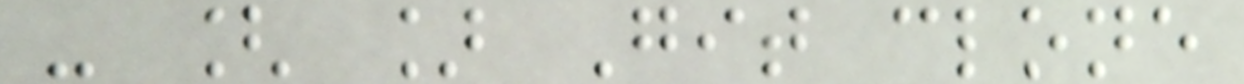- [ ] Git clone
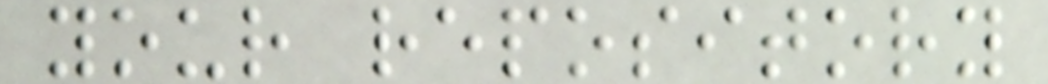your repository
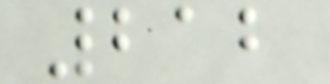212
